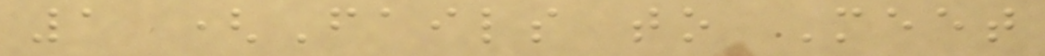1 (Fails to Meet
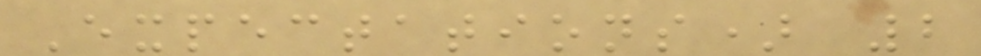Expectations) 2
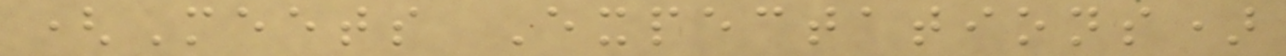(Meets Expectations)
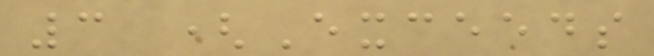3 (Exceeds
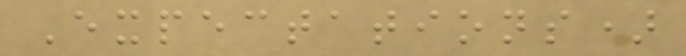Expectations)
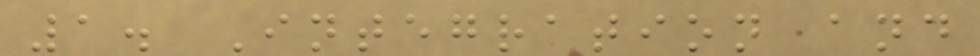1. Integration and
